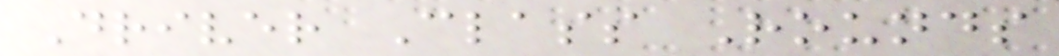Driver Class Rounds
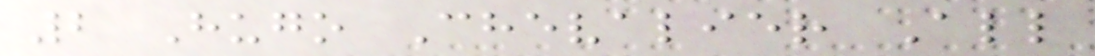2 Hugo Chevalier All
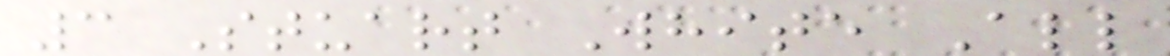3 Stuart White All
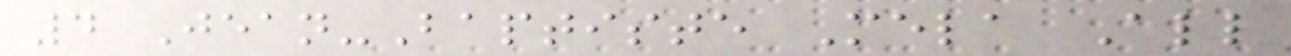4 Jean-Baptiste Mela All
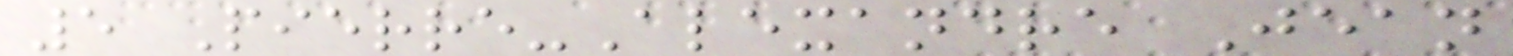5 Pierre-Alexandre Jean
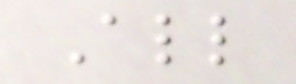All
